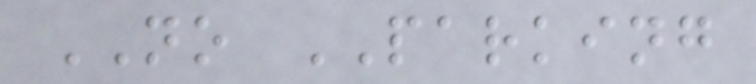NO PARKING
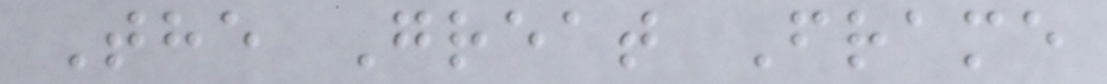The Great Frame
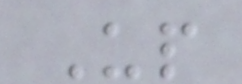Up
